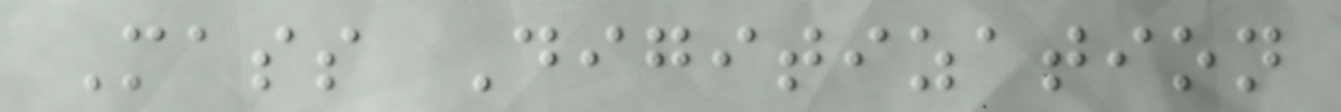Mass Digitization
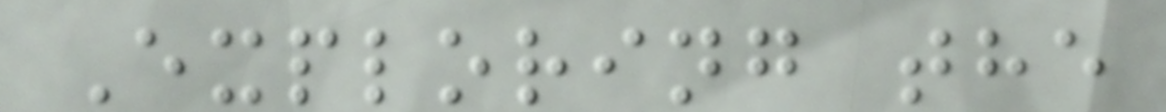Exploring the
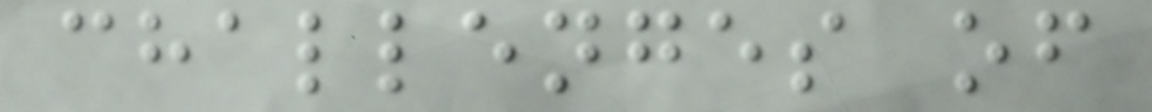challenges of
